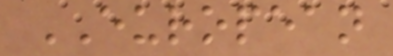EUROPEAN
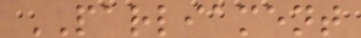PARLIAMENT
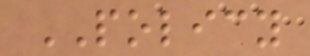POLICY
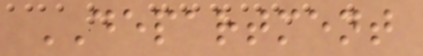DEPARTMENT
